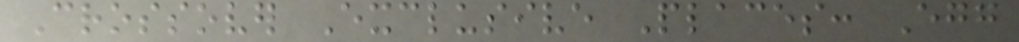Crossover Exclusive Places: Egg
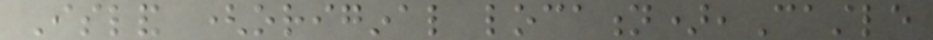Island (original location),Castle
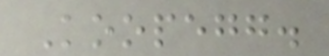Koopegg.
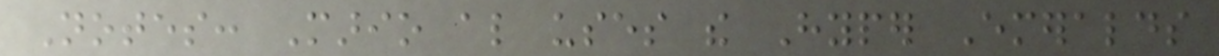Notes: Mario also uses the Hyper Emeralds
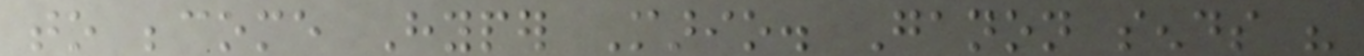to become Hyper Mario. Ganon sends his
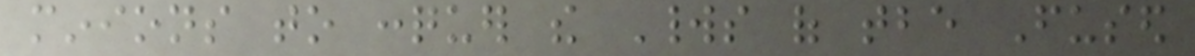minions to conquer the Worlds of tbe Fused
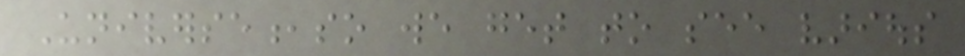Universe,so we get to see various
